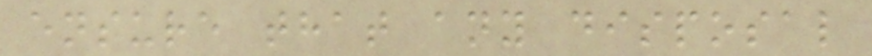ensure that any disposal
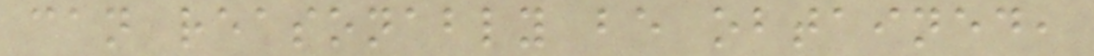can reasonably be obtained,
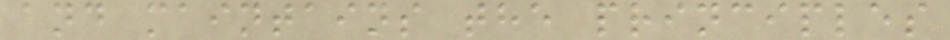and maintains the principles
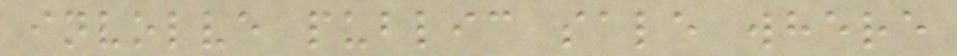involve public sale where
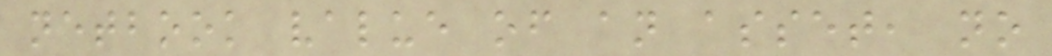netbook value of an asset, no
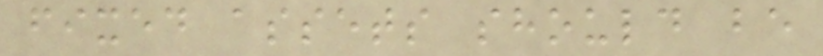fixed assets should be
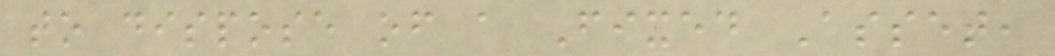to dispose of a Fixed Asset,
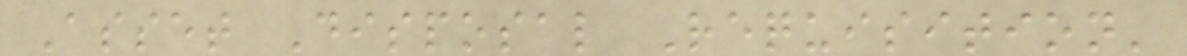Asset Disposal Requisition'
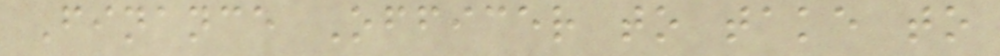Finance Officer to take to
